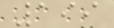199
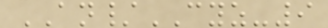AN/CYZ-9
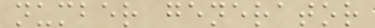number generator
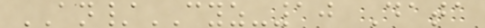AN/CYZ-10 Data
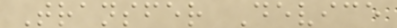Transfer Device
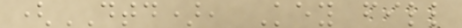(DTD), Key fill
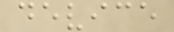device
